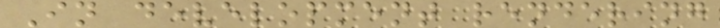In development rendering
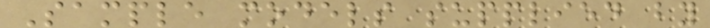Sample models supplied by
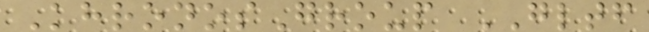KhronosGroup GLTF
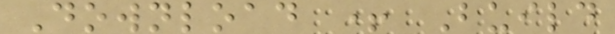Download + Build
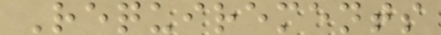Requirements
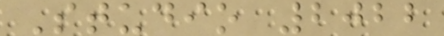Studio 2022
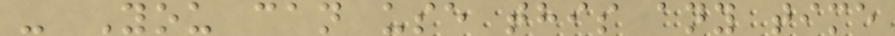- You can use this any time
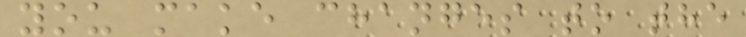you make changes to the
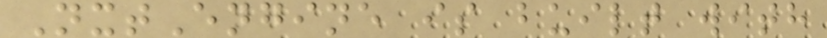NxtEngine is built with
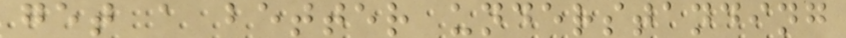get a better understanding
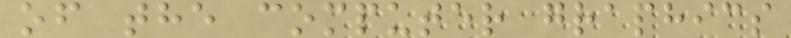of the computer graphics
